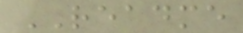README
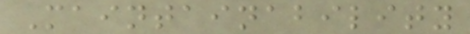Maintainability
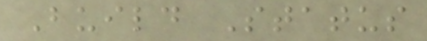Build Status
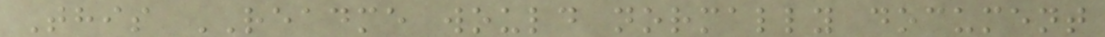This README would normally document
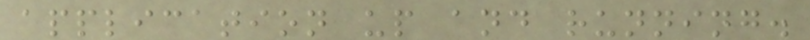application up and running.
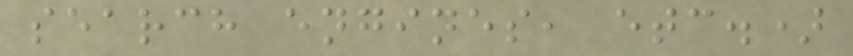search engines, etc.)
